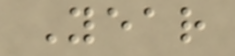Year
